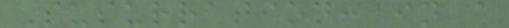Susurration: in a
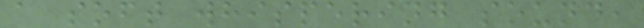a soft whispering sound,
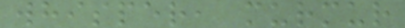whisper, murmur
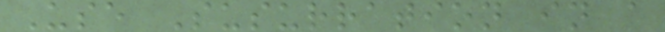Use Susurration in a
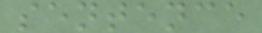sentence
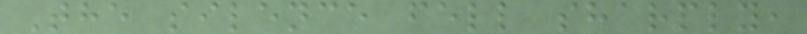The silence fell sharply,
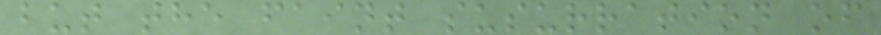but the faint susurration of
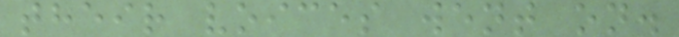their voices went on.
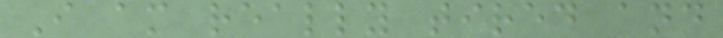I am really tired and
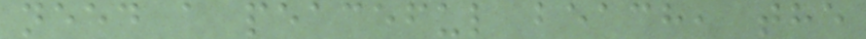need a peaceful beach, the
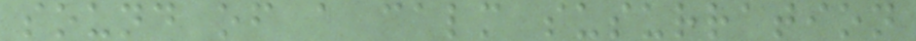sound of a calm susurration
